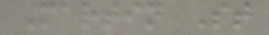Martin St
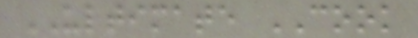ULTIMATE COOK
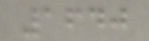1640
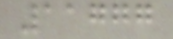11777
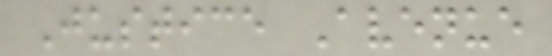Justice Avenue
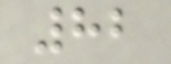82
